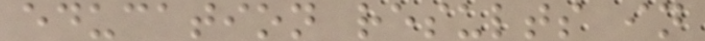education results in
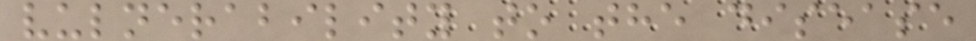vulnerability to the disease
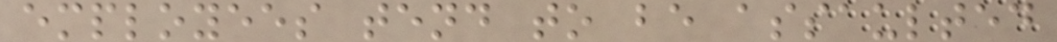employees tend to be assaulted
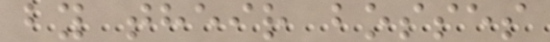by their bosses
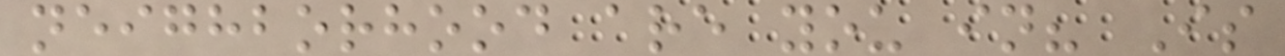neighborhood are you in? Is
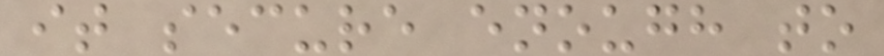it secure enough to
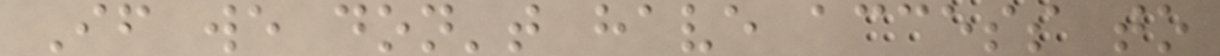If we don't have access to
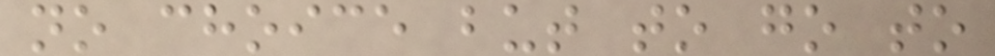no choice but to go to
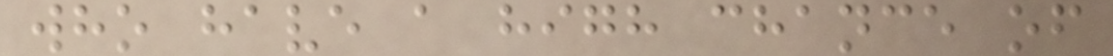who have a high chance of
